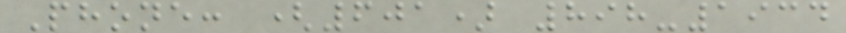Phone: (601) 898-1934
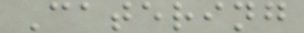Catering
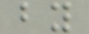by
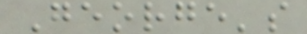George's
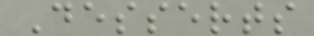Desserts
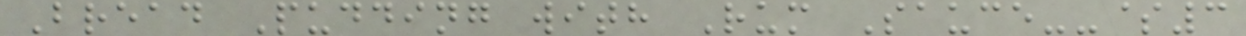Bread Pudding with Rum Sauce--$3
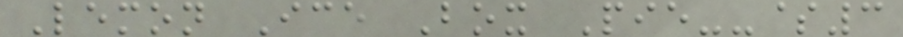Lemon Ice Box Pie--$3
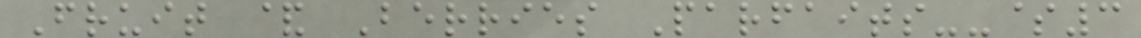Fruit & Berries Parfaits--$3
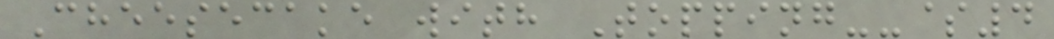Cheesecake with Topping--$4
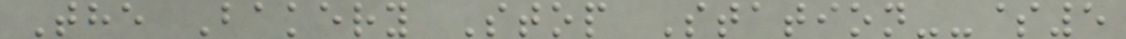The Bakery Stop Station--$5
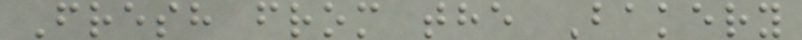Fresh from the Bakery
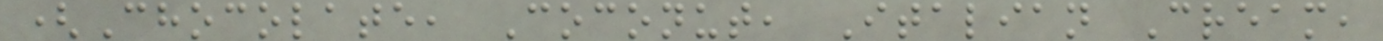(Chocolate, Coconut, Italian Cream,
